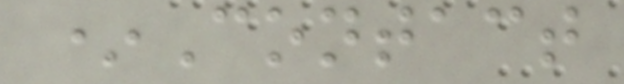*Contact
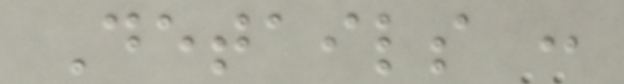Details :
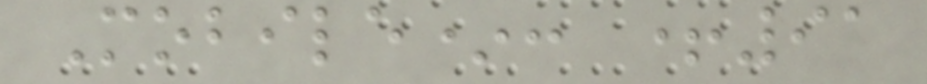Mobile*: +91
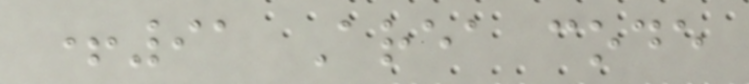+91 Area code
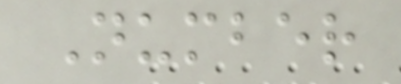Number
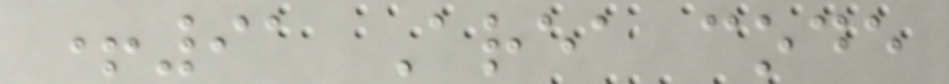+91 Area code
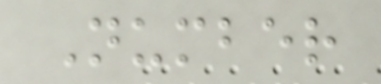Number
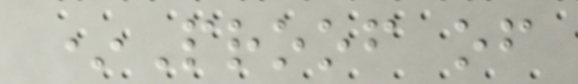*Proof of
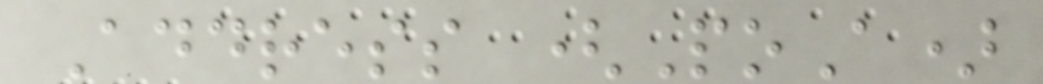Address (PoA)
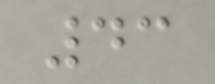43
